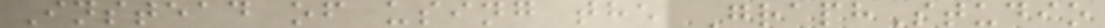Instead of using the GraphStudio
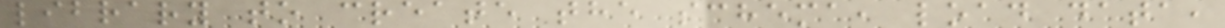library to create the schema, load data,
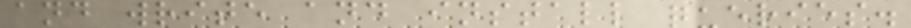and write and install queries.
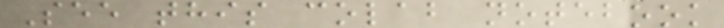See this colab notebook
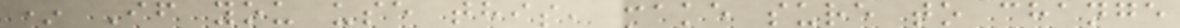* If you use this, make sure to change
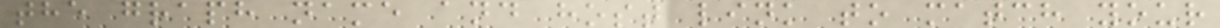the graph name and host link to match your
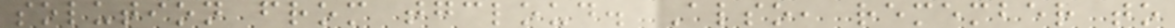solution from tgcloud. Also, remember to
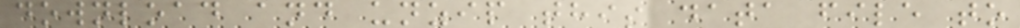download and unzip this data file to
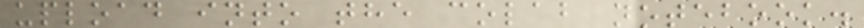upload into the colab notebook.
